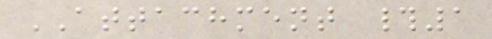ATTACHMENT #1
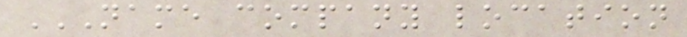NAME COMPANY LOCATION
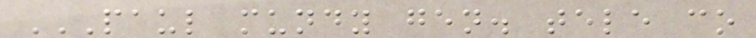PAUL MUNDY GEN. TELE CO
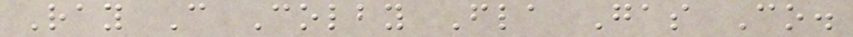Ray C Colby Fla Gas Co.
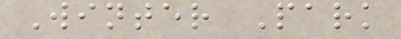Winter Park
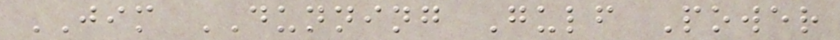JIM DUNNING Gulf Power
